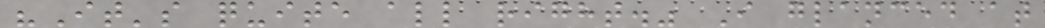"It's quite all right." I glanced at
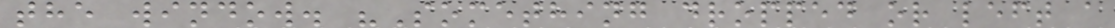the window. "Something dropped or left a
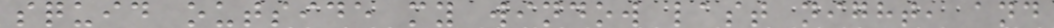squid outside my window last night, and
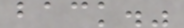back."
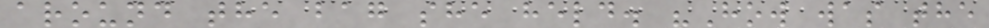around the bag she held. "How was the
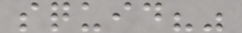squid?"
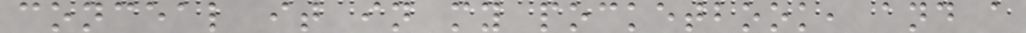conceal it in my pocketbook, and a
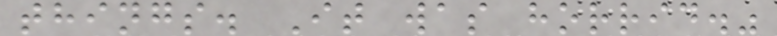things. It was horrid."
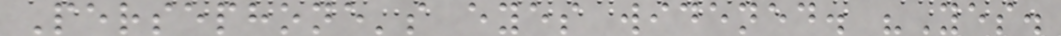Persephone's eyes widened. "Yes.
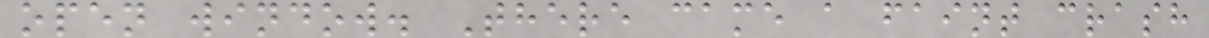open window. There came a faint crash
